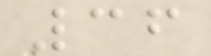36
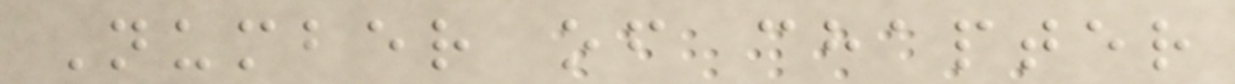Number of chapter
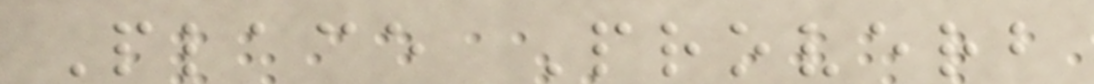Place Proverb
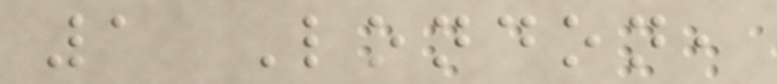1 London,
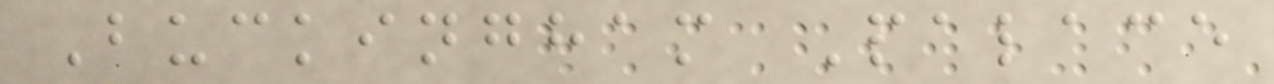Buckingham Palace
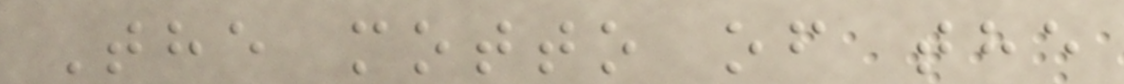The motto of the
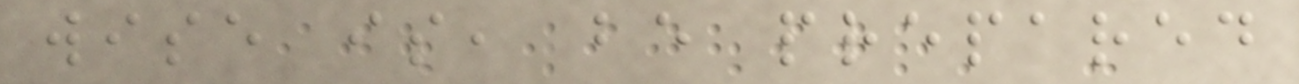wise is, be prepared
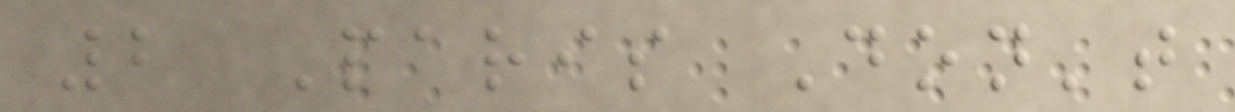2 Paris Don't
